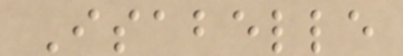Isabelle
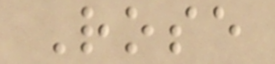Rose
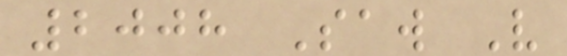2008 Saw V
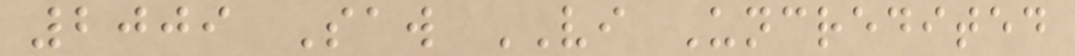2009 Saw VI Uncredited
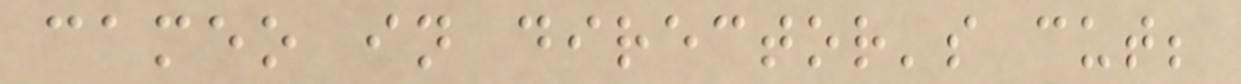cameo in director's cut;
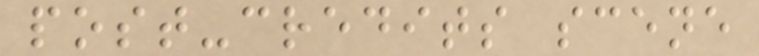post-credits scene
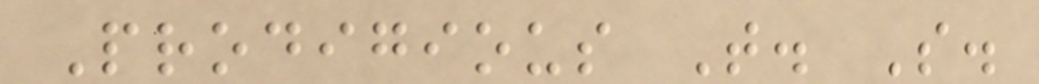Prodigious T. S.
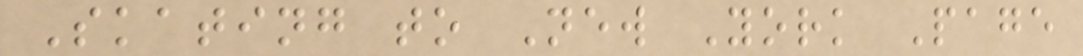Skating to New York Page
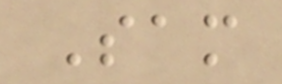Sam
